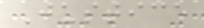Justice
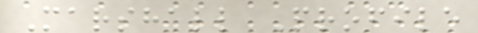Marshall Profile
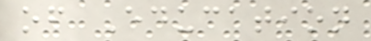of Education
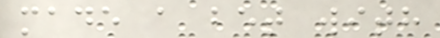made a bet with
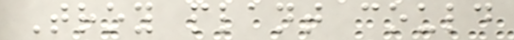Troy plant could
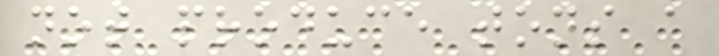not produce tons a
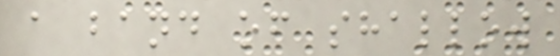a band of shallow
